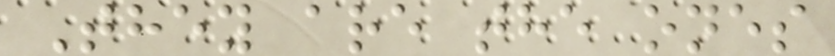They are the ones
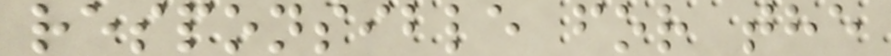responsible for the
